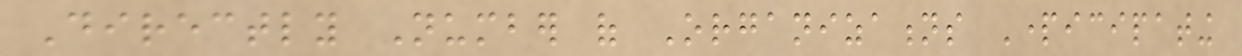Directly Number of Organizations Participating
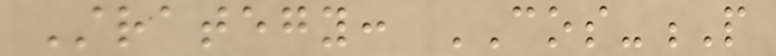Strategy: COS-P
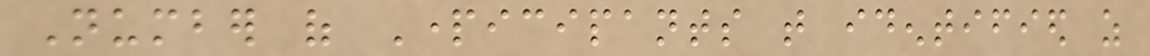Number of Participants that identified as
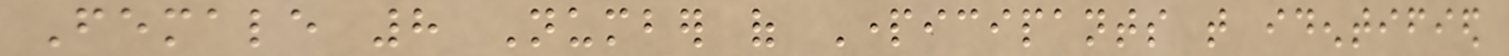Female 8 Number of Participants that identified
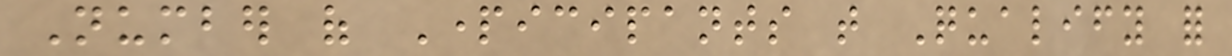Number of Participants that Qualify for
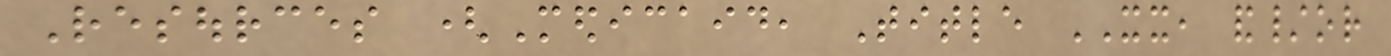Resources (Medicaid, Title XX, and/or
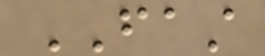FAST
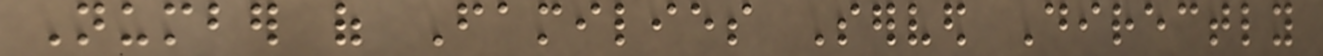Number of Families Served Directly
